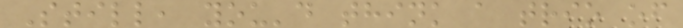Still, you'd think a trio of
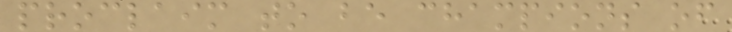proclaim to be champions of
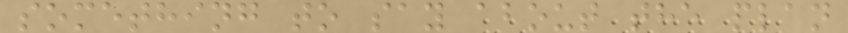something to say about the plan
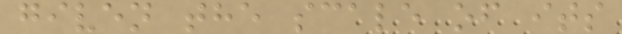given the scale of its
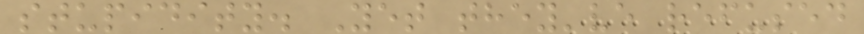stupidity. Yet they've refused
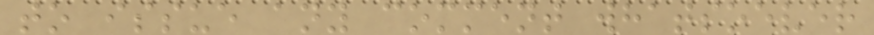to issue any comment whatsoever
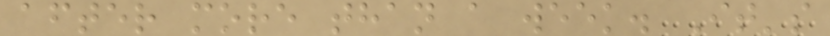after more than a week. It's
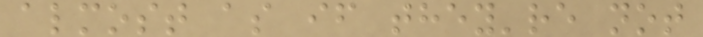almost as if they're not
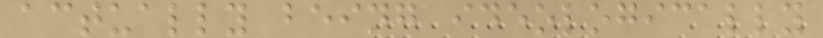actually being ideologically
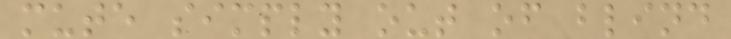mute simply out of blind
